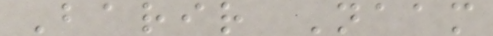Barir Naam
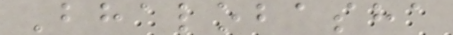Bhalobasha
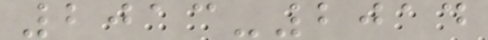2013-2014
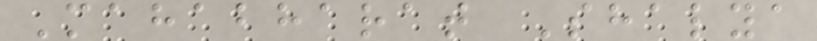Mahabharat Shalya
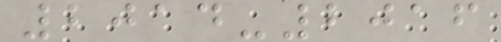2014-2016
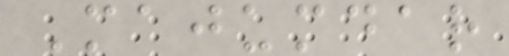Majumdar
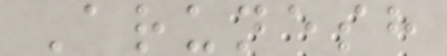Arunesh
